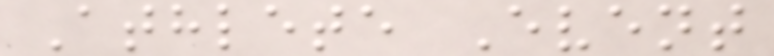Athlete Event
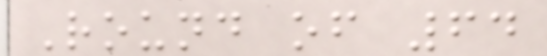Round of 64
